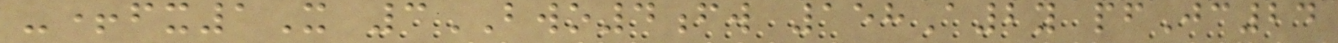-+fx1X 3BWO4fw 158A2y pfJc24
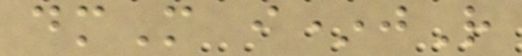dmM i*jR
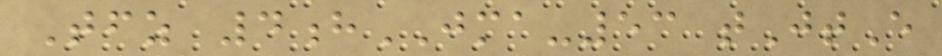Tfz 4hJMA-53 tJtE
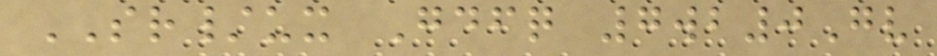SR/ux Gdfq 7wb0Gv
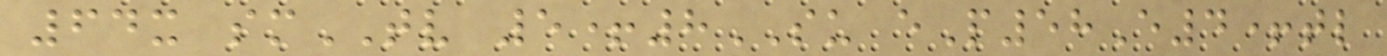64x smTV 5+8SU eP58E4+tl
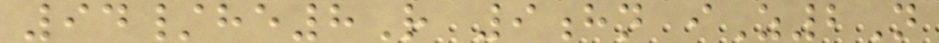94/he8R 9hn iZ2N
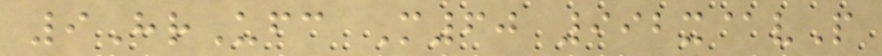9HrUfc M60 992x@vP
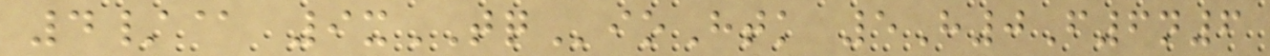4/@ 9xTQioHtk 5H0F6n6
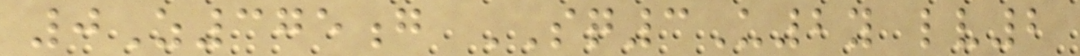0Z375g SQ3U2y lv2
